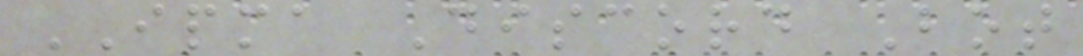IPMA Discord Bot
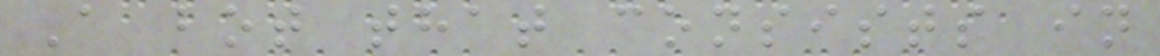A bot that consists in
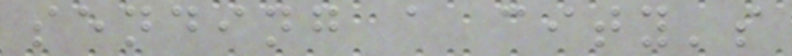sending a city's
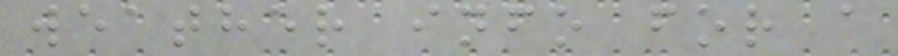weather info for a
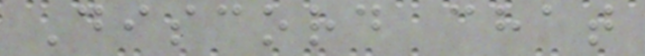Discord chat
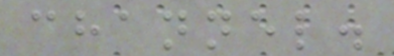channel.
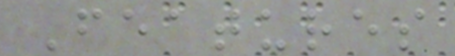Features
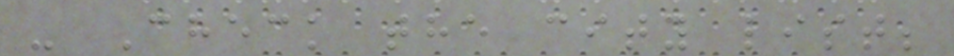- Check the city list;
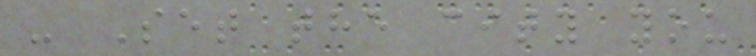- Set the city you
